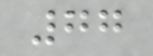77
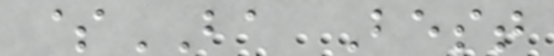$BA Best
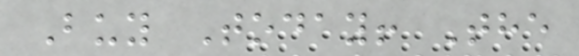Buy Today! The
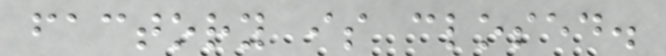factory is closed.
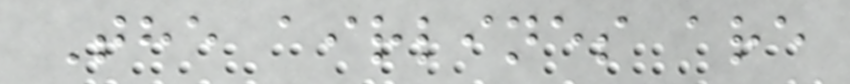The airlines are
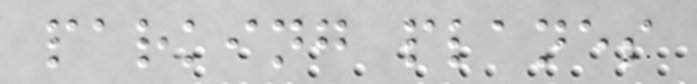parking planes
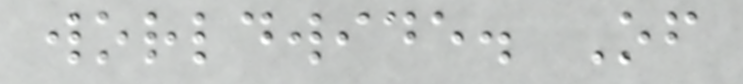worldwide. Of
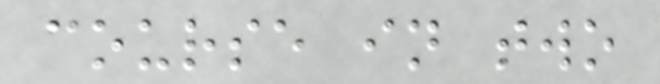course in two
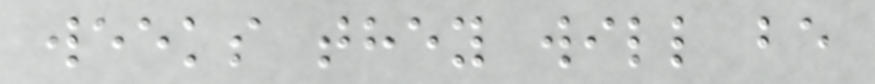weeks they will be
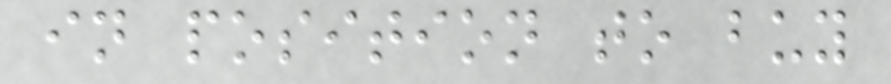in position to buy
